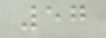57
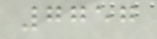7757
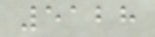5128
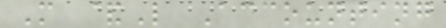M &L Accounting
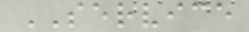SERVICE
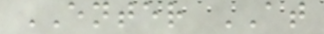ENTER AT
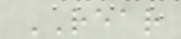REAR
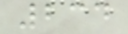234
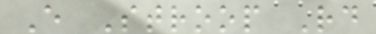E Stroop Rd
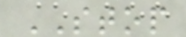STOP
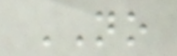NO
